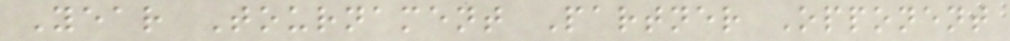Year Tournament Partner Opponent
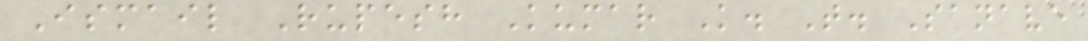Ismail Rupesh Kumar K. T. Sanave
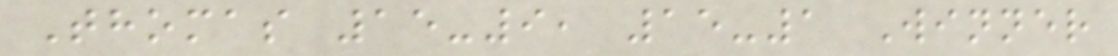Thomas 15-9, 15-1 Winner
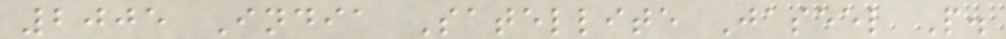2005 India Satellite Jaseel P.
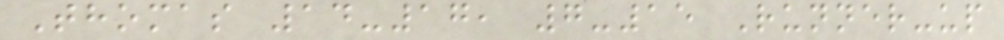Thomas 14-17, 7-15 Runner-up
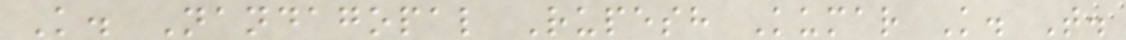K. Nandagopal Rupesh Kumar K. T.
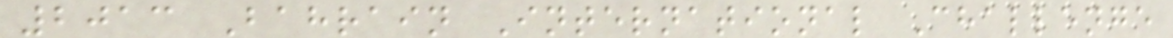2013 Bahrain International Challenge
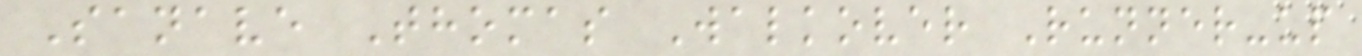Sanave Thomas Walkover Runner-up
